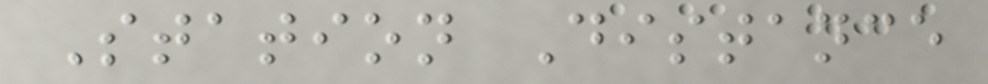Station Distance
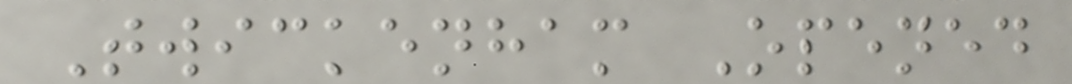Twickenham Opened
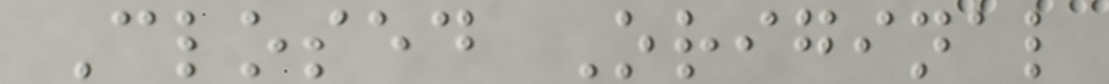Closed Original
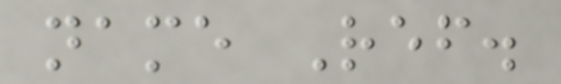name Ref.
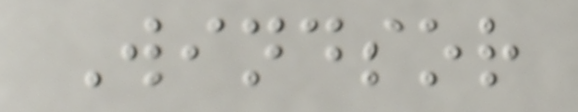Windsor
